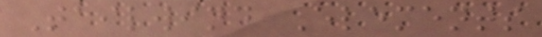Tailwind Elements
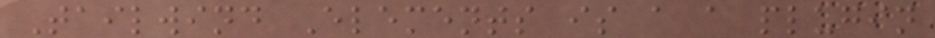Tailwind Elements is a a plugin
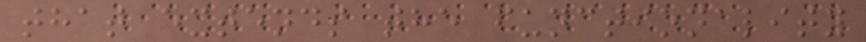that extends the functionality
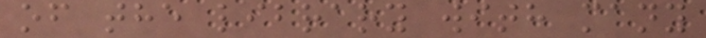of the library with many
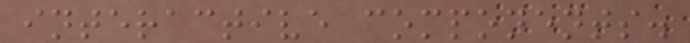interactive components.
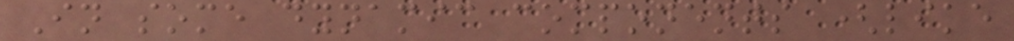In some dynamic components (like
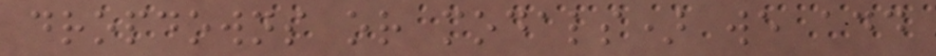dropdowns or modals) we add
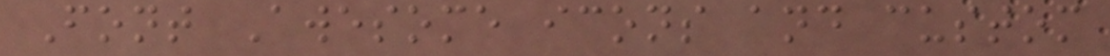Font Awesome icons and custom
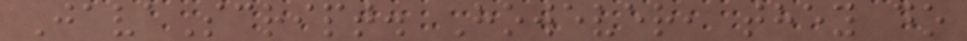JavaScript. However, they do
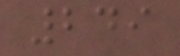249
